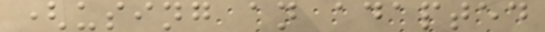(using an adapted
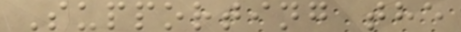Supporting the
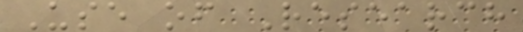Use of Research
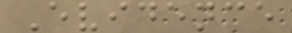Evidence
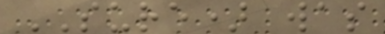SURE) was
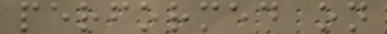performed on
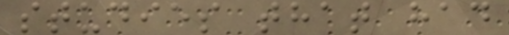studies that had
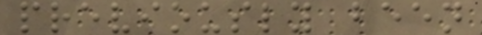previously been
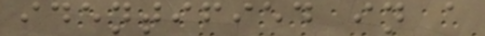identified in a
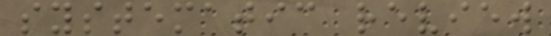systematic review
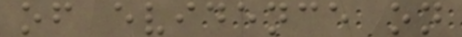of evidence on
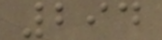294
